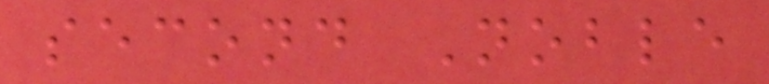second Noble
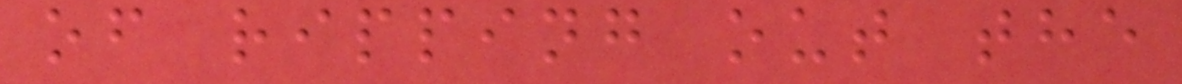of ripping out the
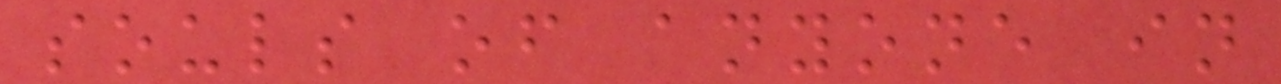souls of anyone in
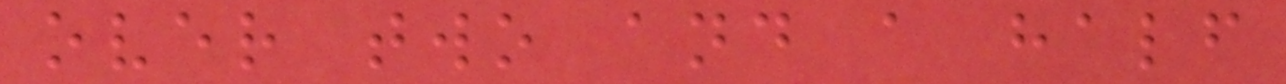over two and a half
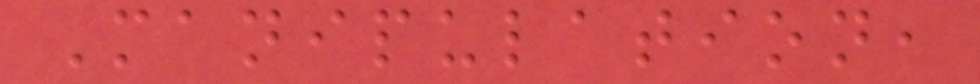Manipulation,
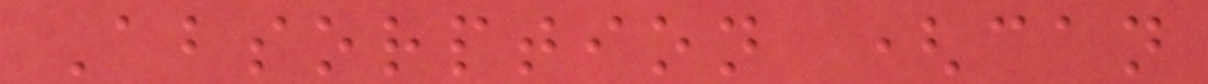Absorption (can
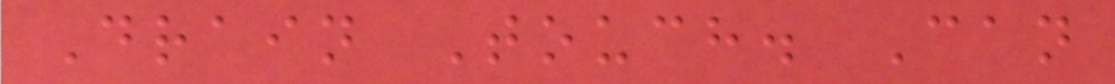Drain Touch. Can
